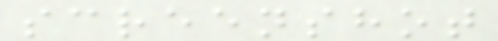screenshot
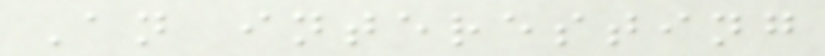An interesting
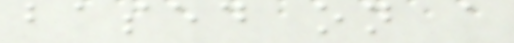based on a
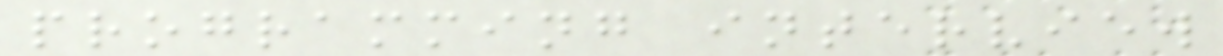programming interview
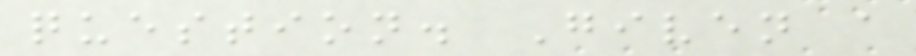question. Given a
